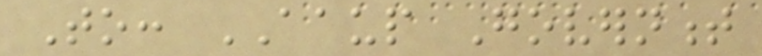To: AAUP Government
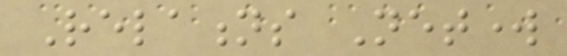Relations Network
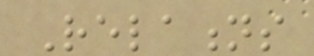Relations
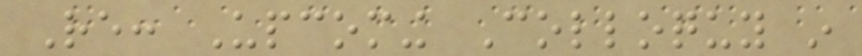Re: Upcoming Colloquy in
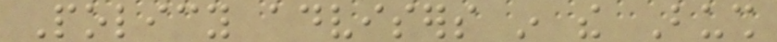Policy advisers in the Bush
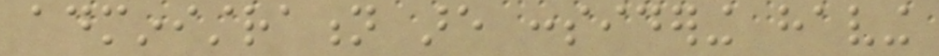administration are considering having
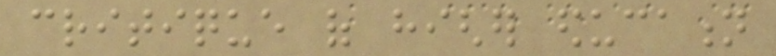critique of higher education
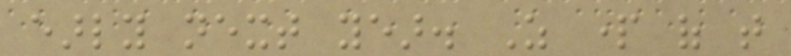early next year. As part of that
